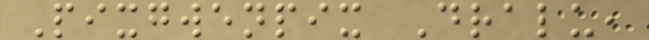Pixgwenpix Dralu,
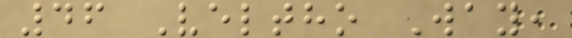46 Veltho Way,
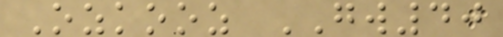Ozkooz GW40
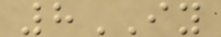8IY
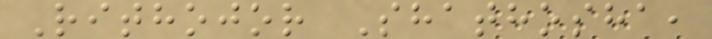Rithojor Shathosha,
